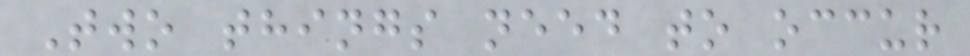Two things need to occur
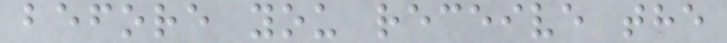before you receive the
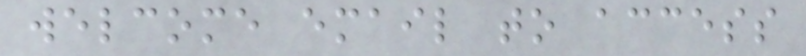welcome email to access
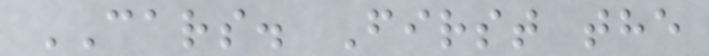CARS. First the
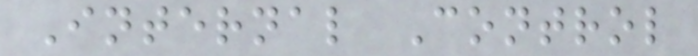Internal Control
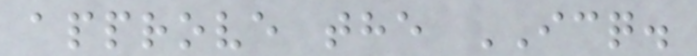approve the ICQ.
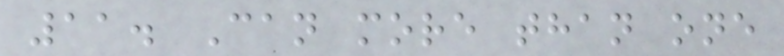11. Can more than one
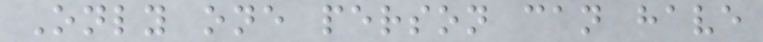Only one person can have
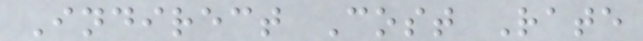Indirect Cost Rate
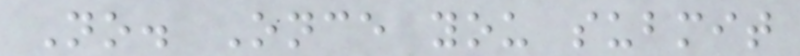No. Once you submit
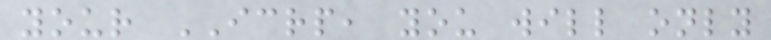your ICRP, you will only
